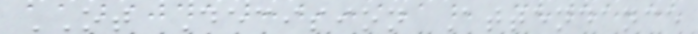OT Decision Attendance
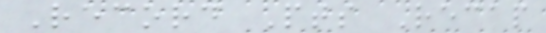Record Pts Recap
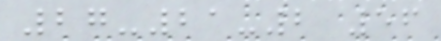27-21-2 56
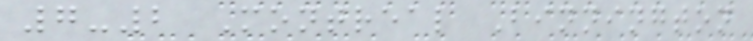7-2 Montreal Binnington
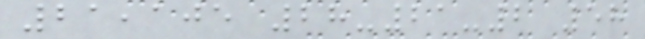21,105 28-21-2 58
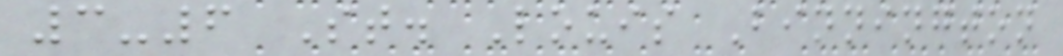3-6 St. Louis Binnington
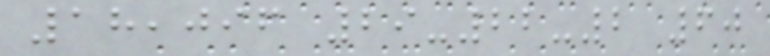18,096 29-22-2 60
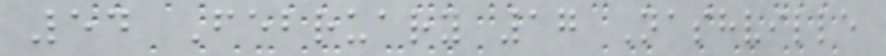54 February 17 Nashville
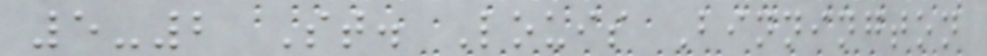5-2 St. Louis Binnington
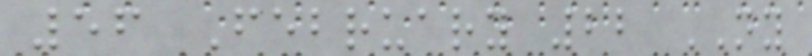56 February 22 NY
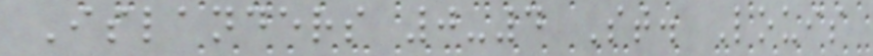Islanders 0-4 St. Louis
